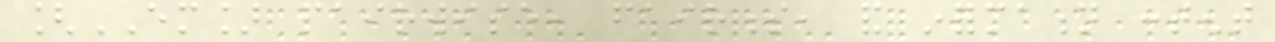[EM] pairwise, fairness, and information content
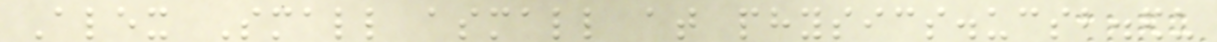Alex Small asmall at physics.ucsb.edu
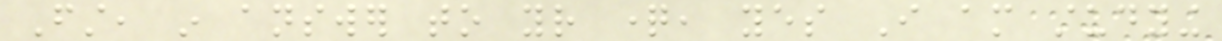First, in answer to your question, yes I am studying
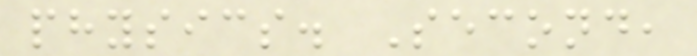physics. Second,
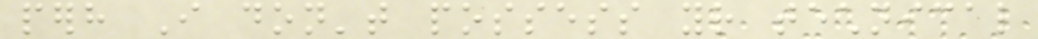perhaps I don't possess your technical
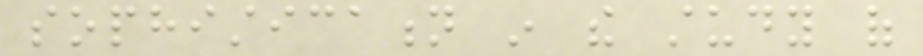sophistication in the study of
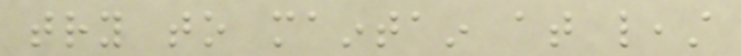try to maintain at least
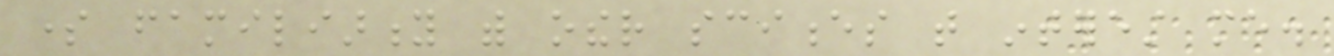some familiarity with other sciences that interest me.
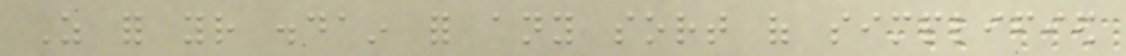As for your disdain for any sort of simplified
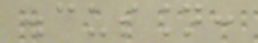discussion:
